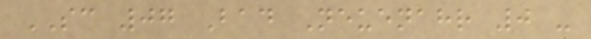SC 07 Bad Neuenahr 0 -
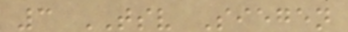3 TSV Siegen
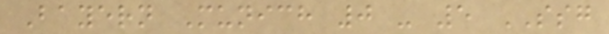Bayern Munich 0 - 5 SSG
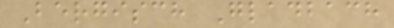Bergisch Gladbach
